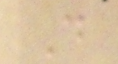D
